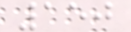150
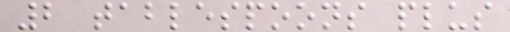2 tablespoons plus
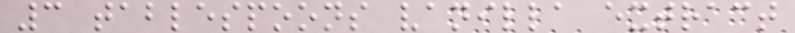3 tablespoons vanilla extract
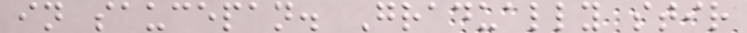in saucepan. Gradually stir
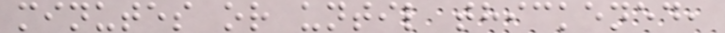minutes or until thickened,
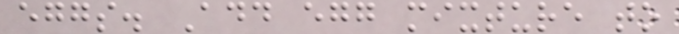eggs. Add egg mixture to
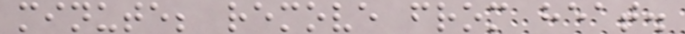minute; remove from heat.
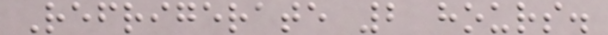Refrigerate 2 hours.
